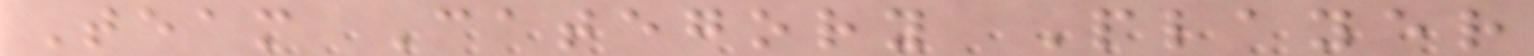Team Category Player
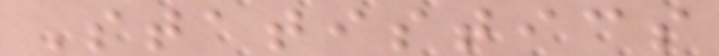Statistics
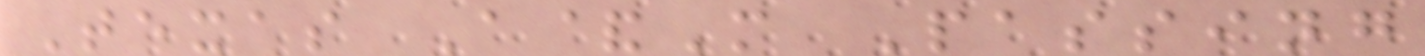Texas A&M Passing
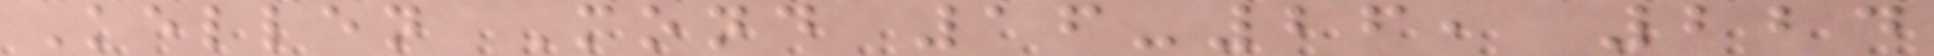Kellen Mond 16-26, 224
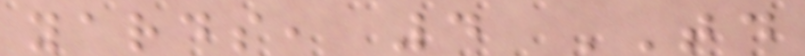yards, 4 TD
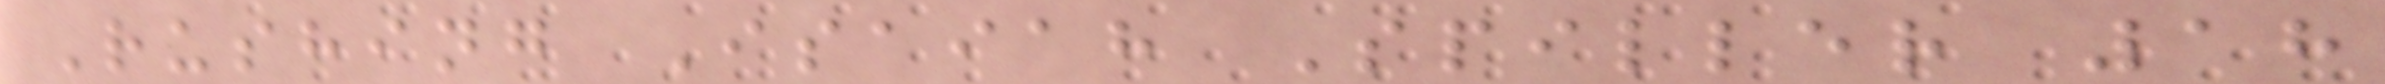Rushing Isaiah Spiller 18
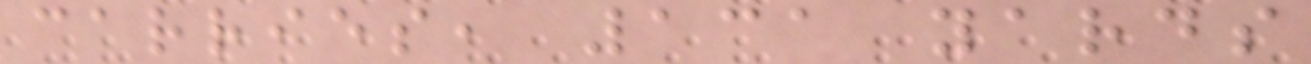carries, 131 yards
